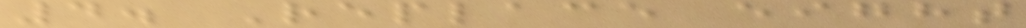4. Replace eight
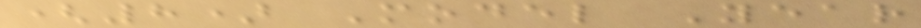(8) Model Year
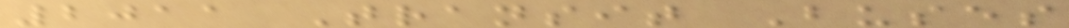2011 Transit Buses
